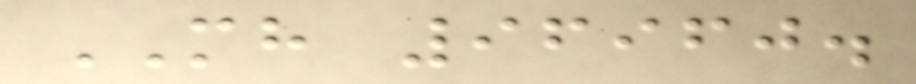MH 96960.
